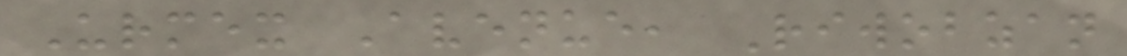Urmex Avenue, Riwobzan
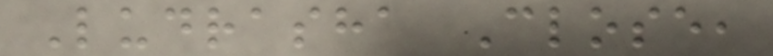Ludrasha Close,
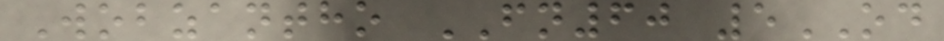Wobzantho FN60 5OD
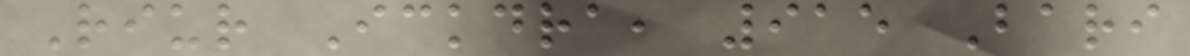Riur Ickdra, 915 Bari
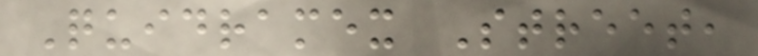Quidramex Street,
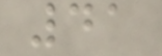41
